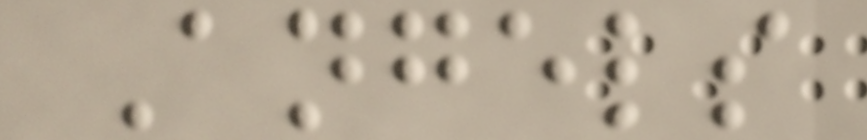Angels
